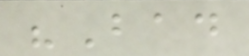"Bad
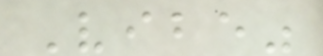Vibe"
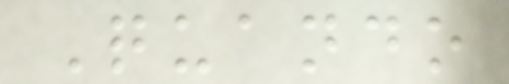Quando
